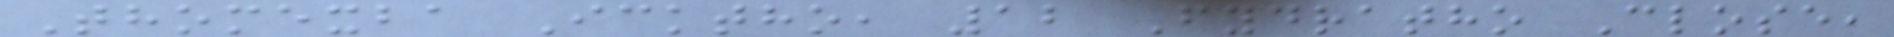Thomexba Icktho, 12 Fydratho Close,
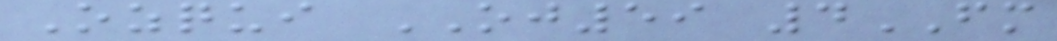Ozqui OJ59 4FM
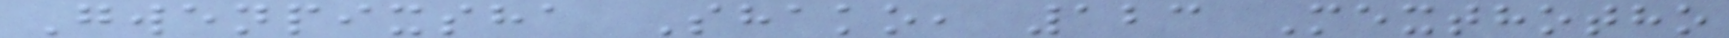Gwenpixsha Shako, 123 Mexthotho
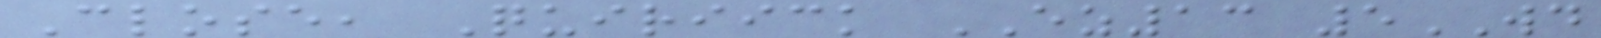Close, Quiriick EZ13 5WD
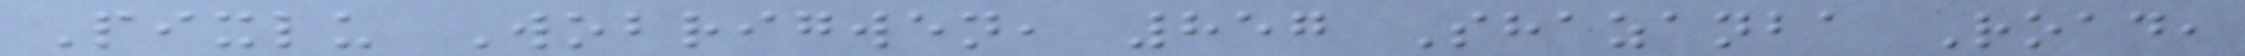Pixlu Wobrigwen, 857 Shazanba Road,
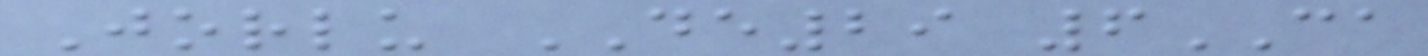Jorlu DE29 6CA
